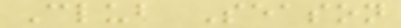Club Season
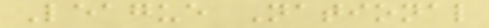League National
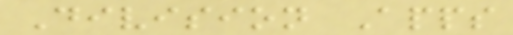Division Apps
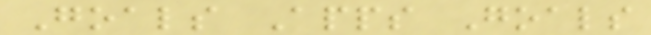Goals Apps Goals
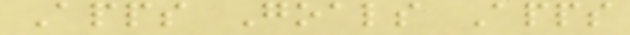Apps Goals Apps
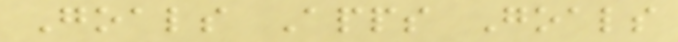Goals Apps Goals
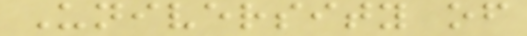University of
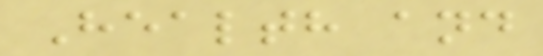Health and
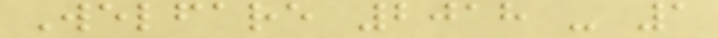Welfare 2018 - 1
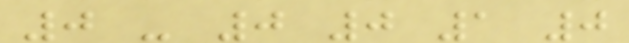0 - 0 0 1 0
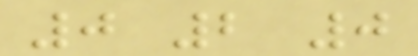0 2 0
